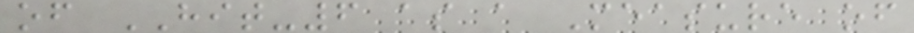of HIT-6 as a Measure of
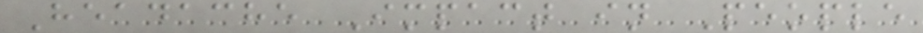Headache Impact in People
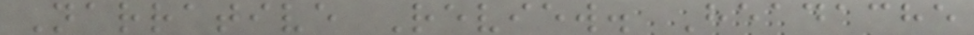Narrative Review. Headache
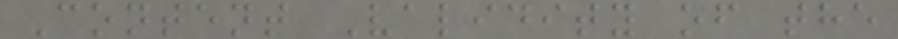Content Validity of the
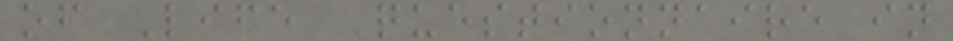of Life Questionnaire in
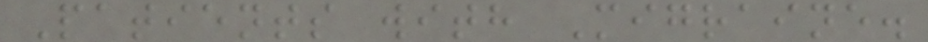Patients with Migraine.
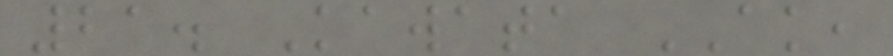21. Kawata AK,
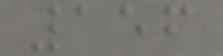156
